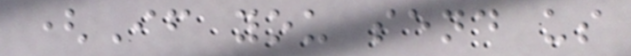(If you send us
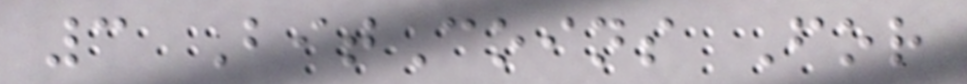3 BitCoins For
